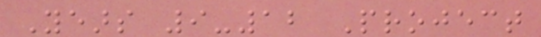Years 9-12 Project
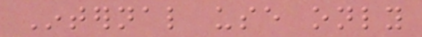Internal use only
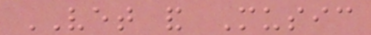VET and Music
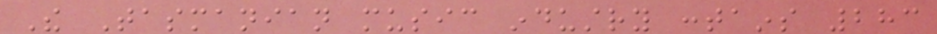The Tasmanian music industry contains 283
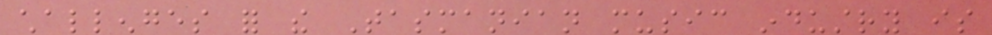challenges for the Tasmanian music industry is
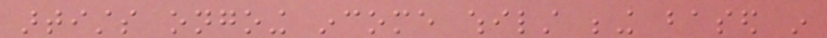artists ongoing income whilst being based in
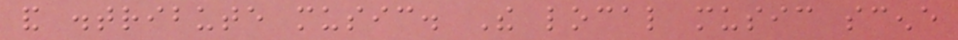and distribute music. The local music scene
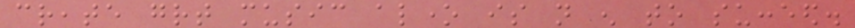create great music alone is not enough to succeed.
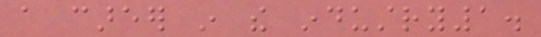a career in the industry1.
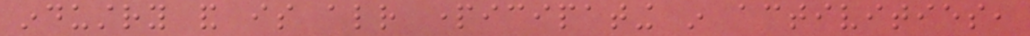industry and is already participating in activities,
